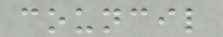council
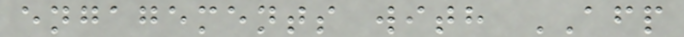engagements with AFP
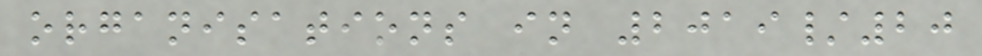organisations in 2019/20
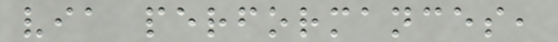via performances,
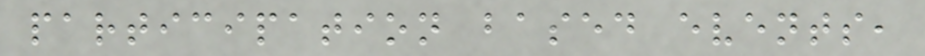participation based events,
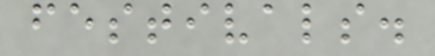festivals.
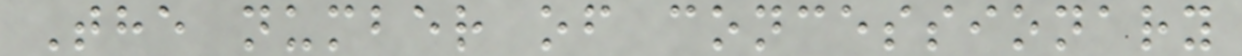The number of concessionary
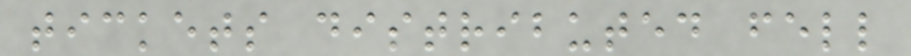tickets distributed fell
